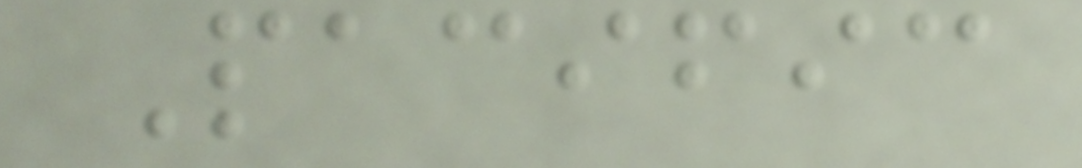Pacific
